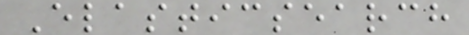Elasticsearch
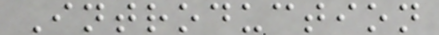Introduction
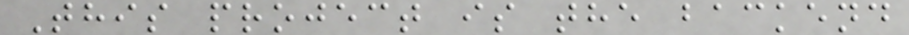This project is the backend
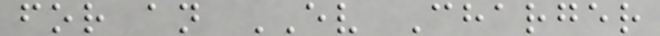for an EV Charger
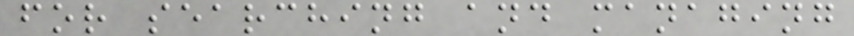for searching and managing
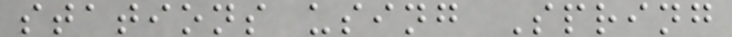stations using Spring
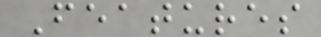Features
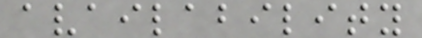availability
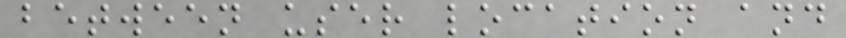between user location and
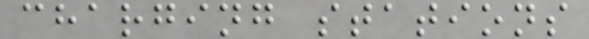charging stations
